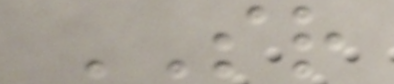SR
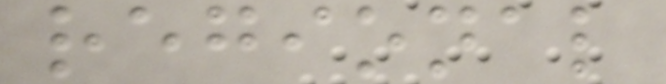regional
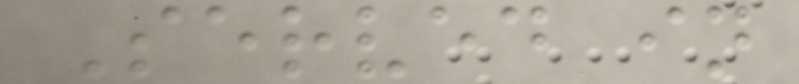Served in
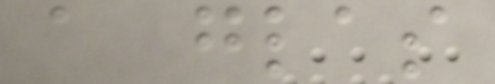a glas
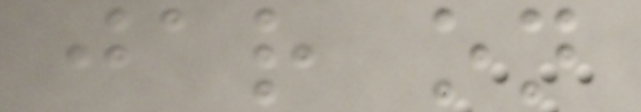jar on
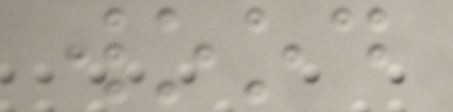wood
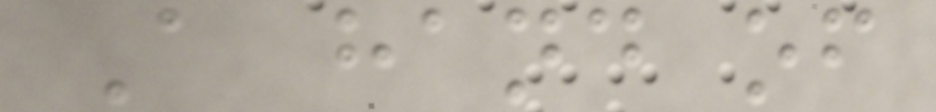A hand of
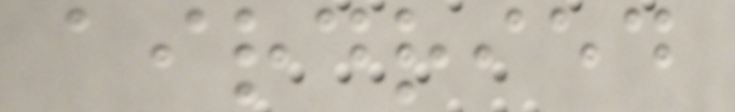airdried
